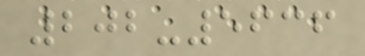202-5636
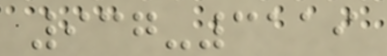937-3119
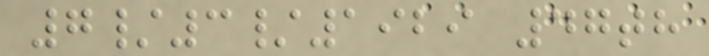7/3/1929 47th
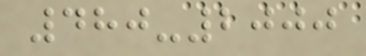480-2000
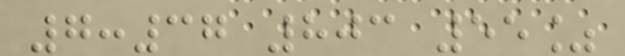7:37 803 55%
